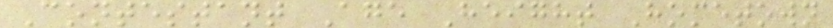Contestant Age Height Hometown
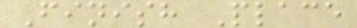Finish Place
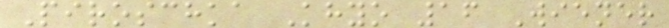Piroschka Khyo 16 Wiener
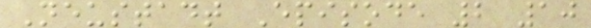Neustadt Episode 2 10
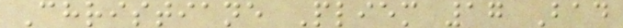Christiane Pliem 17 Bad
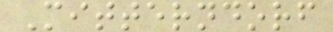Mitterndorf
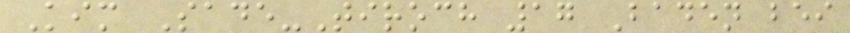Kim Sade-Tiroch 17 Baden bei
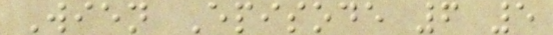Wien Episode 6 5
